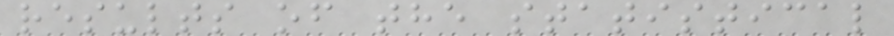results of the statistical
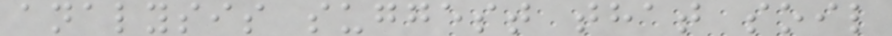analysis suggest that soil
